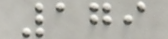179
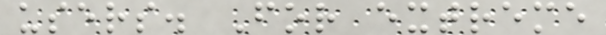users. For extreme
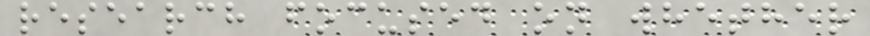research focused on whether
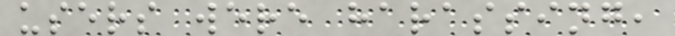users were harassing,
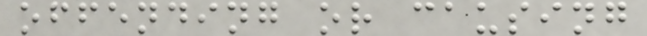offending or causing
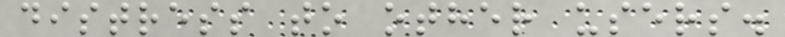distress to other users.
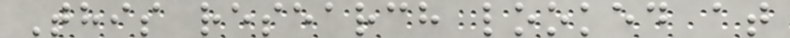This research looked at
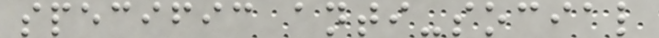specific anti-social
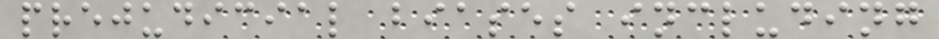prejudicial biases including
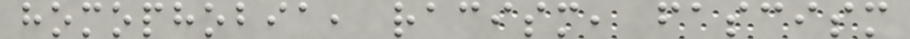homophobia, racism, fascism
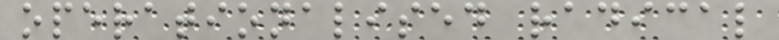operationalised radical
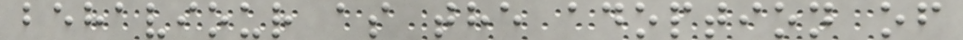behaviour as the adoption of
